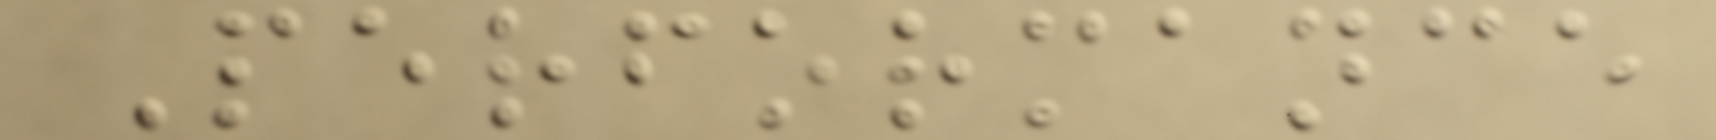Performance
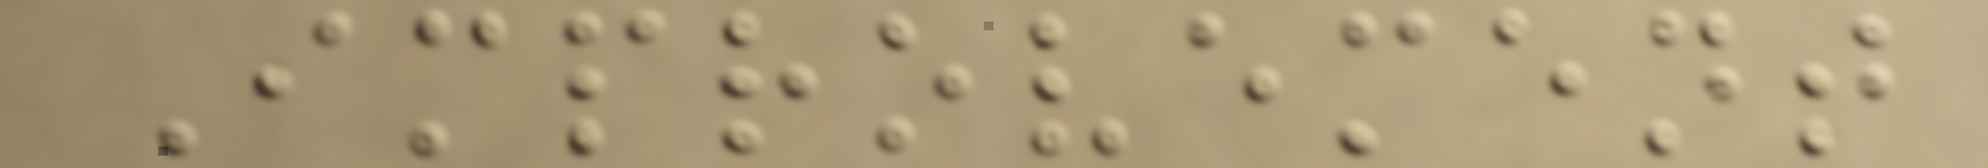Improvement
